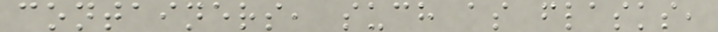containers, such as flasks,
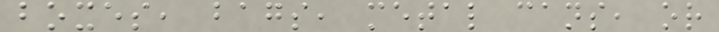boxes, bags, metal cans, or
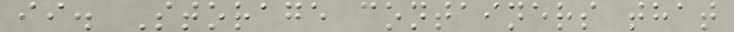ii. Storage containers that
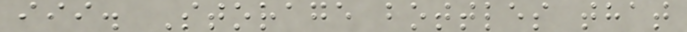iii. Storage bottles that
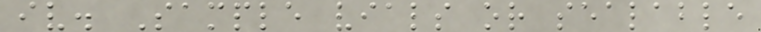iv. Sample vials or sealable
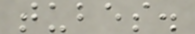tubes.
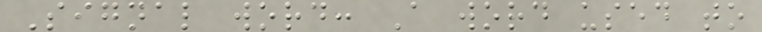Signal word: A word used to
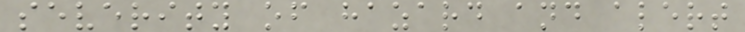severity of hazard and alert
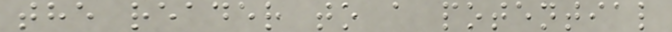the reader to a potential
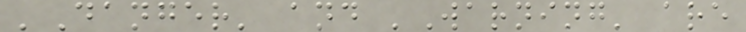'Danger' and 'Warning' are
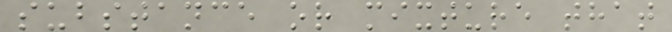substance or mixture that
